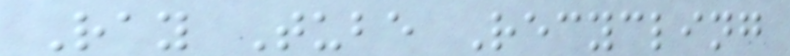Ray Tube Recycling
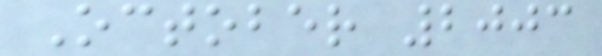October 2003
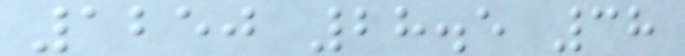1250 28.5 38
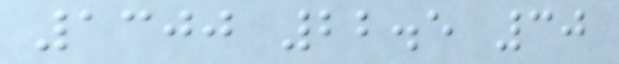1300 22.5 30
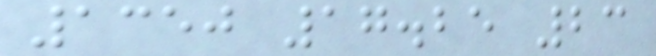1350 17.25 23
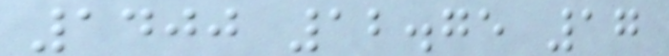1400 12.75 17
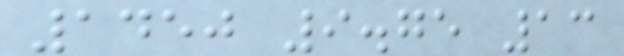1450 9.75 13
